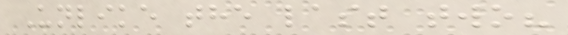Unlike the last two?
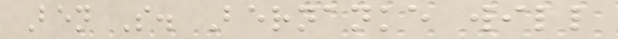Ben S. Bernanke will
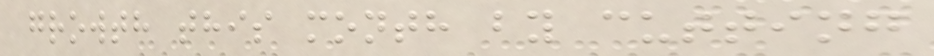growth this month by cutting
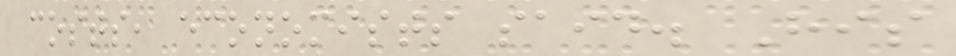costs, economists said. His
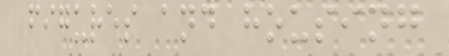figures and housing
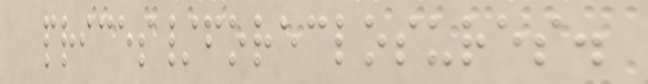prices/foreclosures.
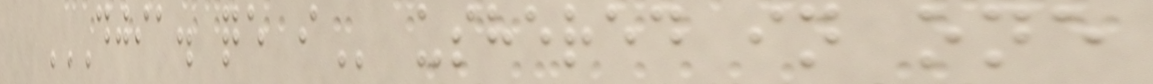DJIA. QE I ushered in one
